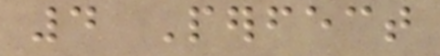4 Perfect
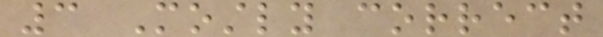3 Mostly correct
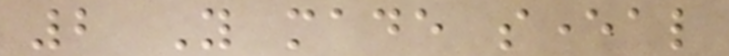2 You made several
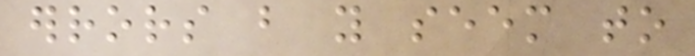errors but you seem to
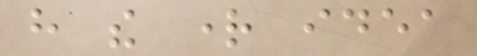have the right idea
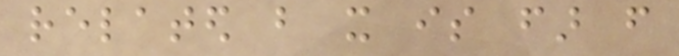related but it is far from
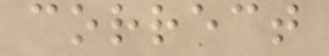correct
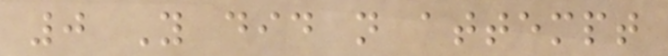0 You did not attempt
